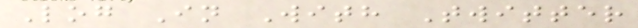Log In With Twitter
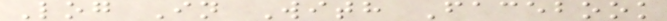Log In With Facebook
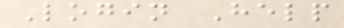Login Help
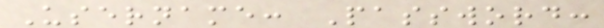Username: Password:
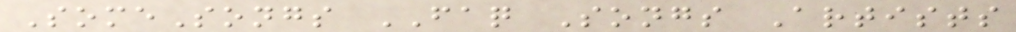SomeSongs FAQ Songs Artists
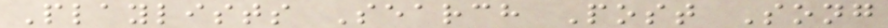Playlists Search Post Song
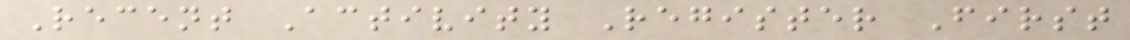Recent Activity Register First
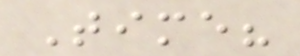Time?
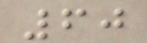60
